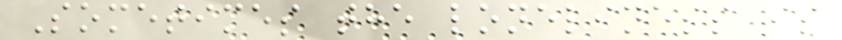Sometimes the loneliness is
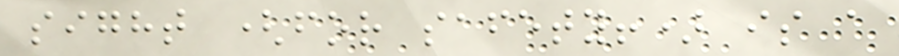sight (for safety!) is a
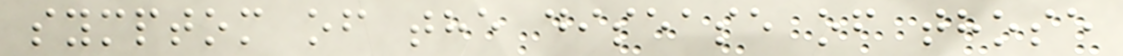symptom of the disease of those
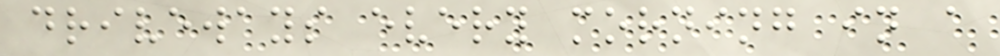driveways every morning in a
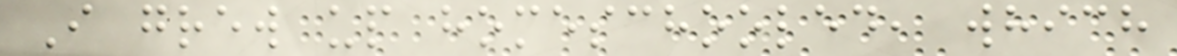I grew up homeschooled, which
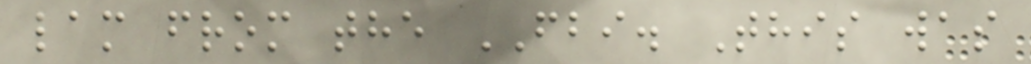lam from the FBI. This was
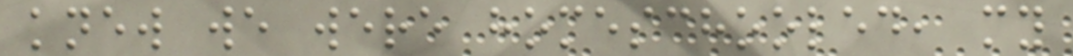knew we were homeschooled, my
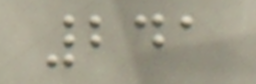241
